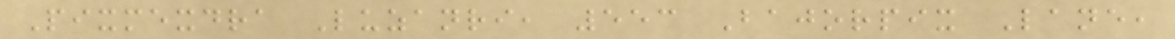Pixmexdra Luzanri, 553 Bajorpix Lane,
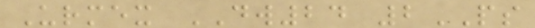Urmex DW24 2PS
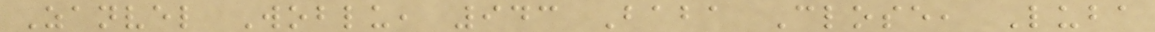Zanvel Woblu, 943 Baba Close, Luba
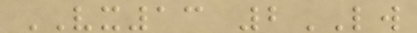VX13 2LW
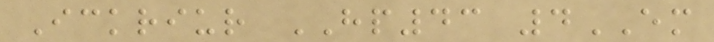Ickriur HP43 4EM
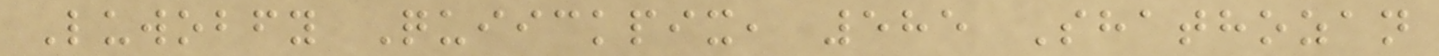Luwobfy Quiickpix, 585 Shathozan
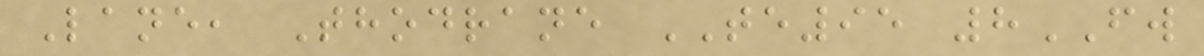Lane, Thodrane TE95 8FW
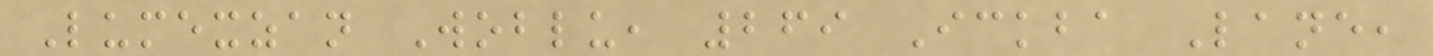Lumexzan Woblu, 269 Ickba Lane,
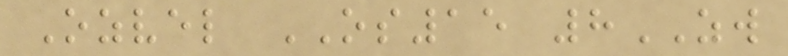Ozvel OS15 8ZW
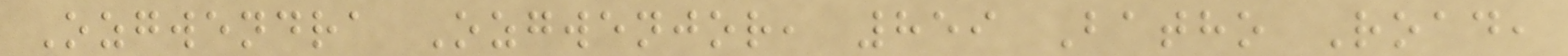Ozgwendra Ozgwenjor, 859 Batho Road,
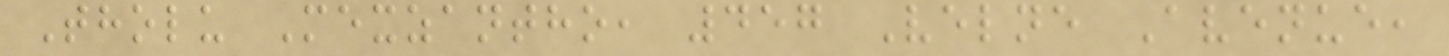Tholu Mexzantho, 457 Velne Avenue,
